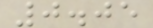0.05
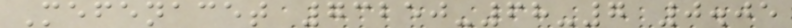Mefenacet 73250-68-7 0.05
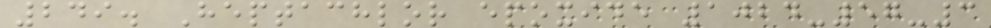249. Heptachlor epoxide 1024-57-3
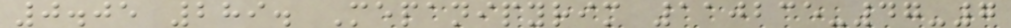0.05 289. Mepanipyrim 110235-47-7
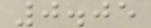0.05
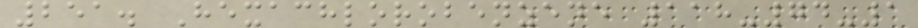251. Hexachlorobenzene 118-74-1
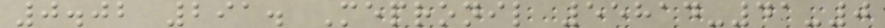0.02 291. Mepronil 55814-41-0
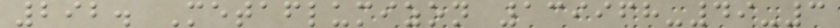292. Metaflumizon 139968-49-3
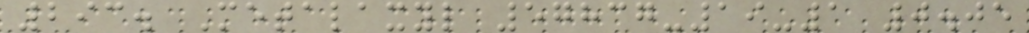293. Metalaxyl 57837-19-1 0.05
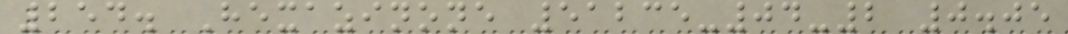254. Hexazinone 51235-04-2 0.05
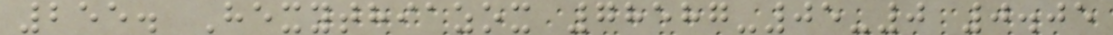255. Hexythiazox 78587-05-0 0.05
